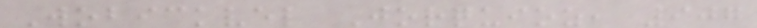Wobickvel Jorquioz, 907
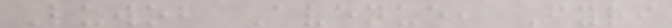Luwob Avenue, Fyri
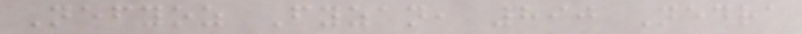Nefyoz Fyzan, 890 Nedra
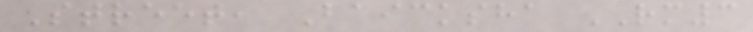Street, Baicksha RM3
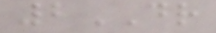2DR
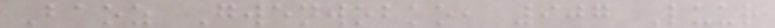Baoz Gwenwobko, 907 Luur
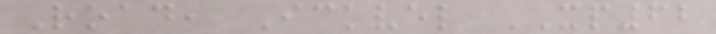Road, Ickvel XP62
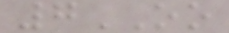7OO
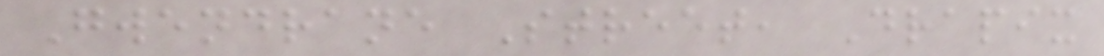Gwendrane Street, Drapix
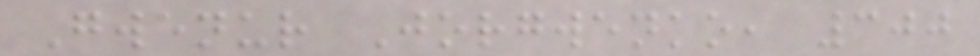Gwenur Jorgwenko, 300
